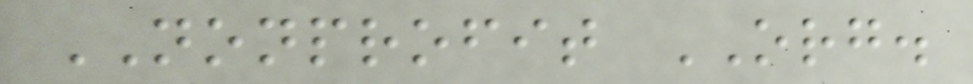NONPROFIT ORG.
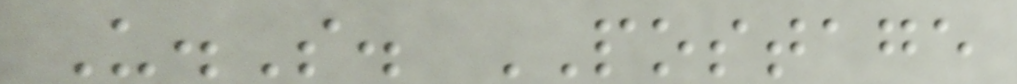U.S. POSTAGE
